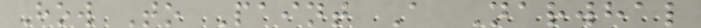How To Paint A Narwhal
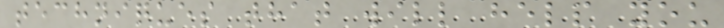techniques that will help you
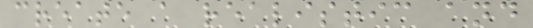create a realistic and
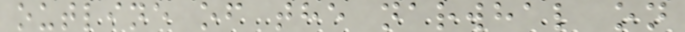outline of the narwhal on
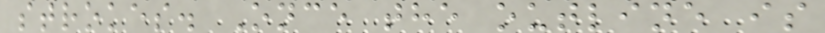strokes. Once the outline is
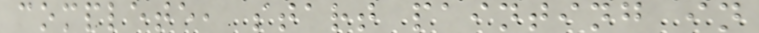complete, start painting in
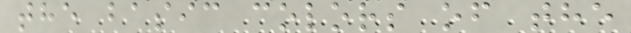the basic colors of the
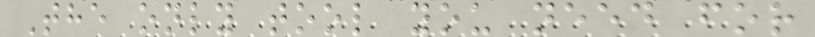The only tool you need for
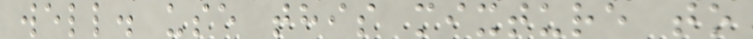well. use this mixture to
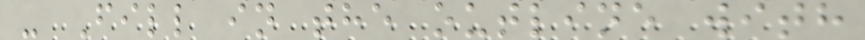- Fill in the outline with
